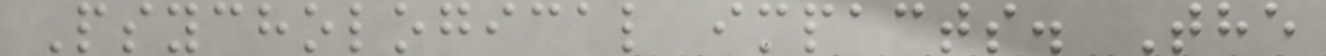Psychological impacts. The
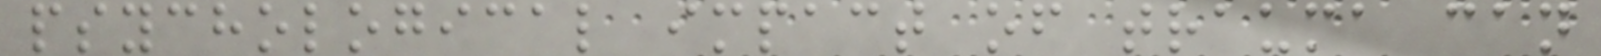psychological impact of trauma can
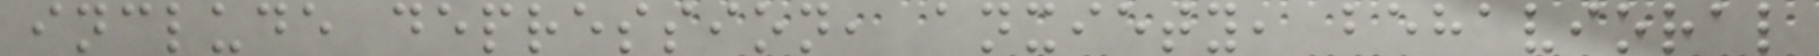include depression, anxiety, behavioral
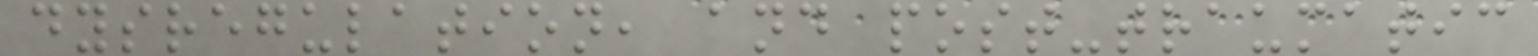dysregulation, and post-traumatic
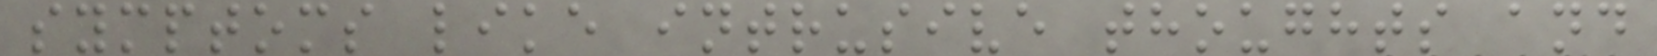symptoms like intrusive thoughts and
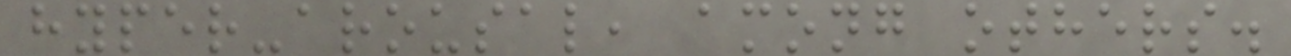hyper-arousal, among others.
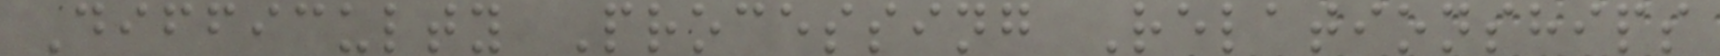Difficulty Processing Relationships
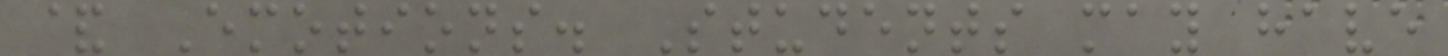& Emotions. Students may have
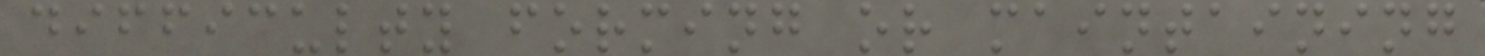difficulty forming or maintaining
